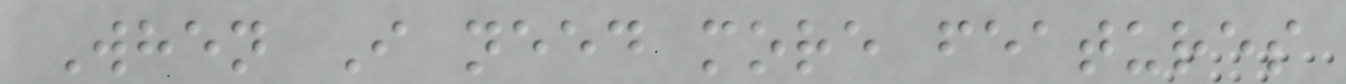When I need more features
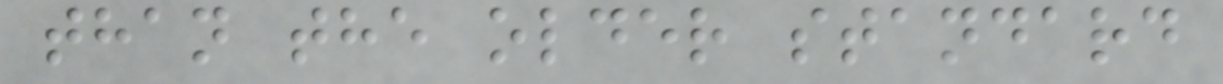than the older standard
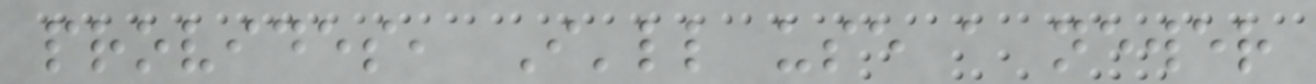provides, I'll use a newer
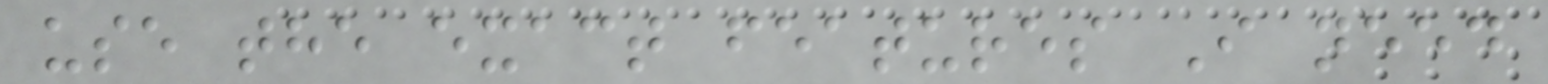use the exact features I need
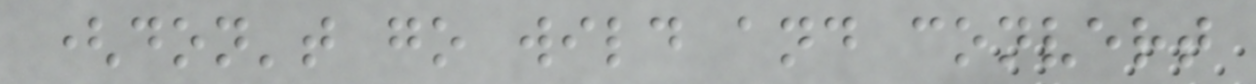(don't go wild and convert
